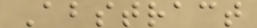Abstract
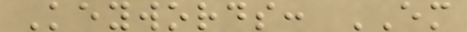Keywords: EM
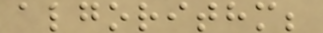algorithm;
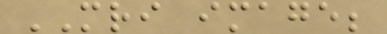MRI image;
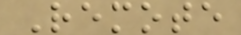Remote
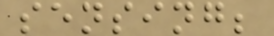sensing;
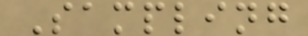Sampling
